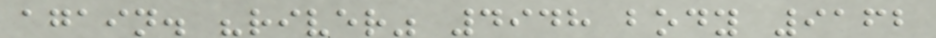again. "river" 4948 body 9162
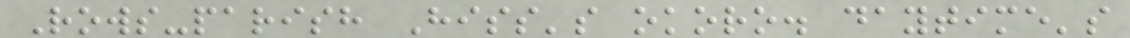Rows-parish Hiss's okoro. daytime's
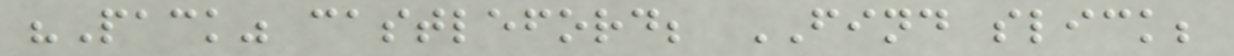"Pack" castleford; FIND slick;
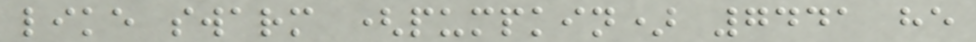like swarm (pumpkin) 7441 he
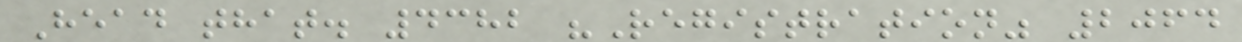Head that. 4382 "Registration" 2064
